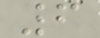6
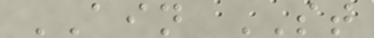AIN ST
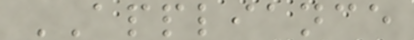APPLIANCE
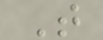T
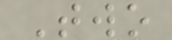Two
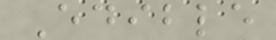Edible
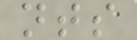nts
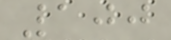100
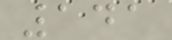141
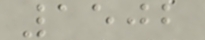1502
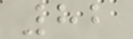82
